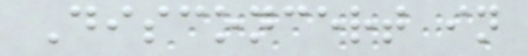Disconcert in
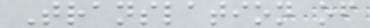Translation of
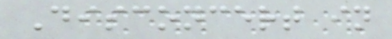Disconcert in
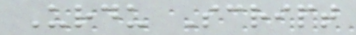Urdu Script
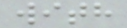with
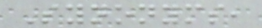Synonyms,
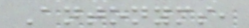Antonyms,
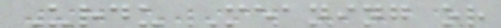Urdu Meaning or
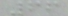66
